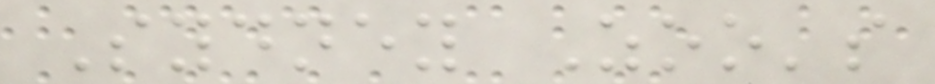Sydney Zoo's
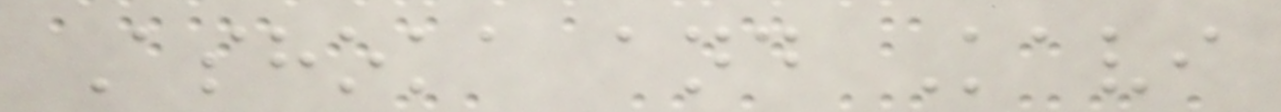Ashoka and Kavi
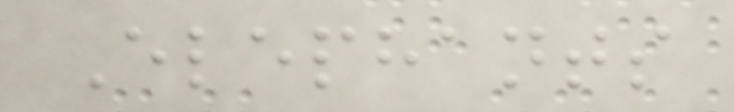Elephants
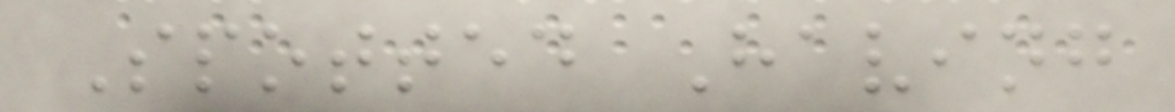Spotted Having
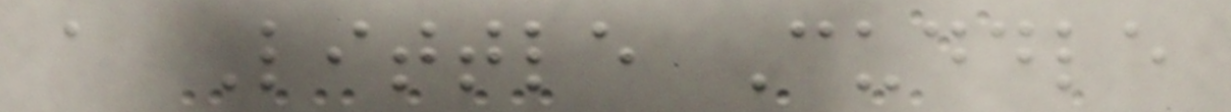a Little Cuddle
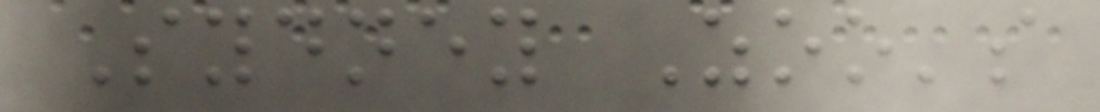Sydney Zoo's
